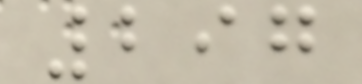297
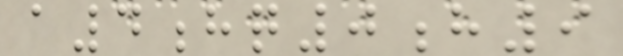a4hq0h9
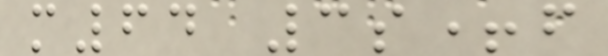m64 3s+f
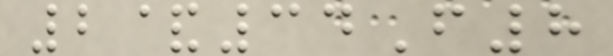2&34F8
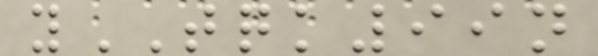yTQK99n
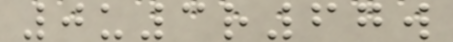0u3r67w
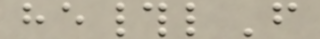he#lF
